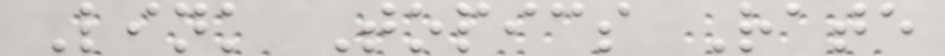Link Topics Rate
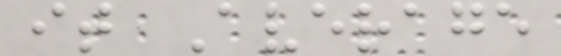it Average
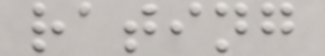rating
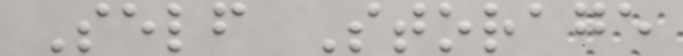Self Storage
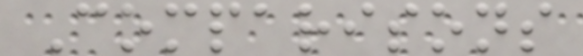Comparisons
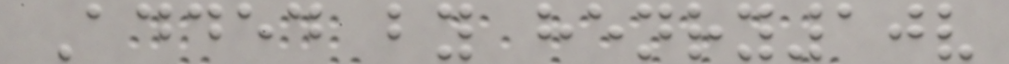Added by henry10v
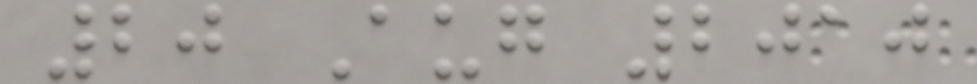20 Aug 2010
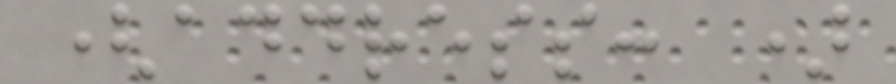(address: )
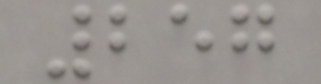257
